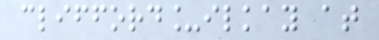clifford_ilkay at
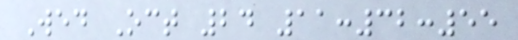Wed Oct 24 11:32:55
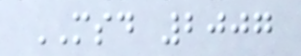MSD 2007
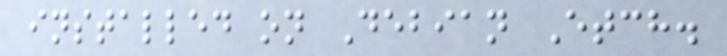installed on Debian Etch.
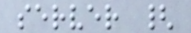server {
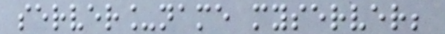server_name myserver;
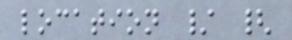location / {
